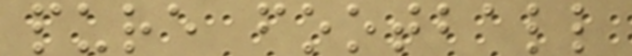pure football
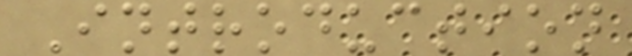Introduction
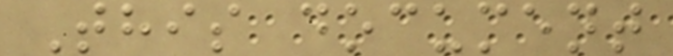This document
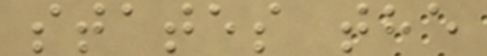states the
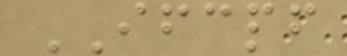IFCPF
